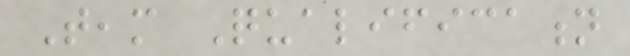Team Qualification
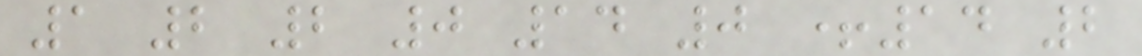1 2 2 0 14 0 +14 2
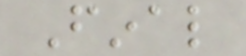Final
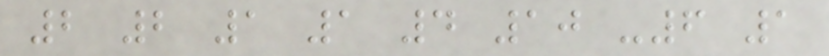2 2 1 1 4 10 -6 1
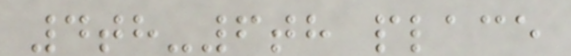4th-6th place
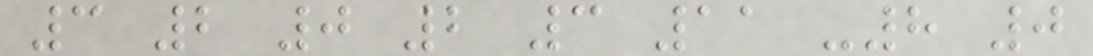3 2 0 2 3 11 -8 0
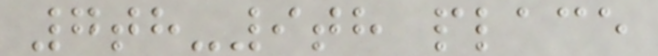7th-9th place
